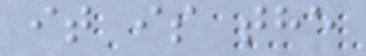it is the
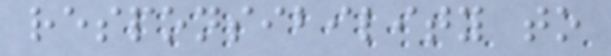responsibility to
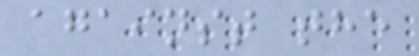against the
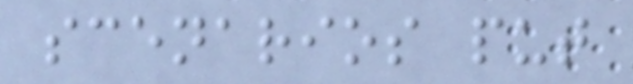scenarios put
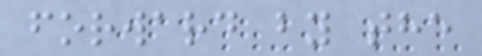forward by the
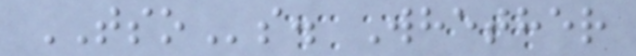TSOs. Whether
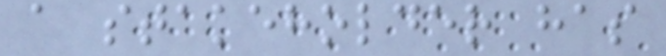a stakeholder has
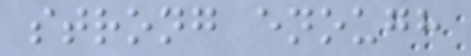strong enough
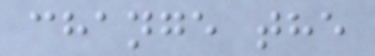change the
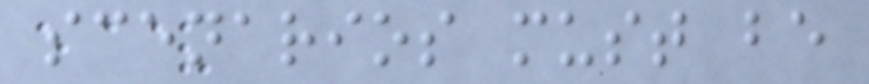scenarios must be
